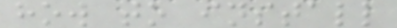how to install
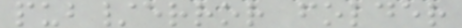pub/error folder
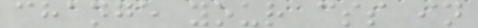change your css in
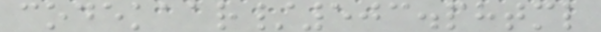codekaar/503.phtml
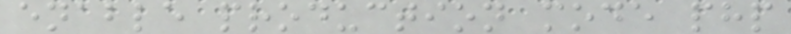enable production mode php
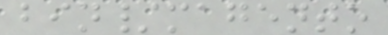bin/magento
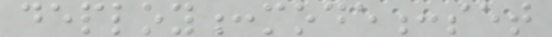deploy:mode:set
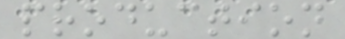production
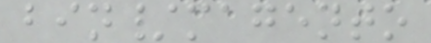bin/magento
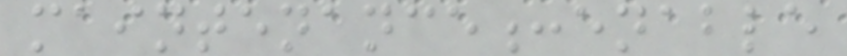maintenance:enable
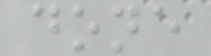done
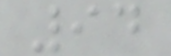94
